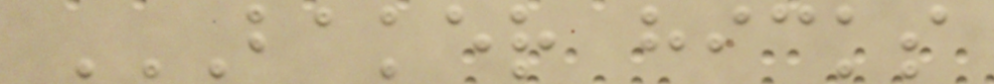BAKER HICKS
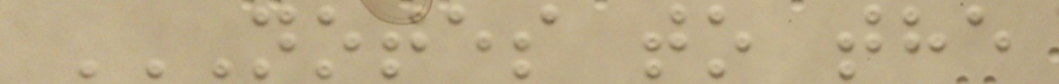NOTES TO THE
